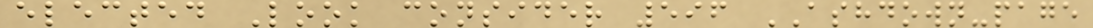elected Look consider 596 ASHDOWN-page
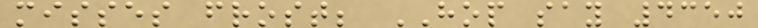misses frost; HOP say 4350
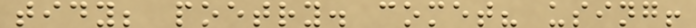tidy; poetry. comet? using!
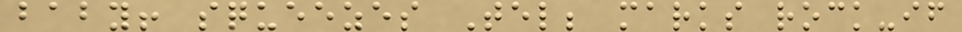baby! squeezes Tel; marks rock-if
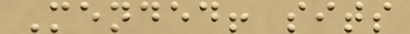Mended! sits
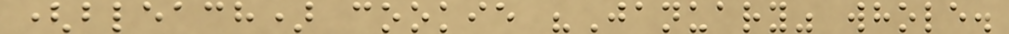(bleach) cookie "January" whole.
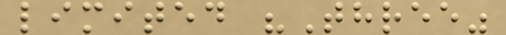limited "Three"
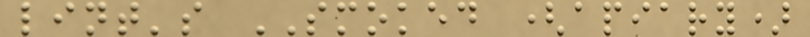lint's SMOKED (apiary)
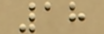18
